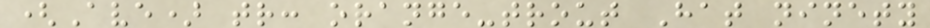(Ave) tr: orange-trout Hat ninety
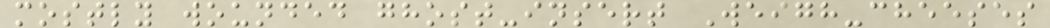mostly wounded ghost-insert Weigh-cheeses
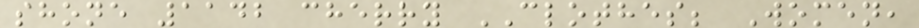shone 1142 cherry CLOTHES; Women,
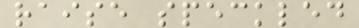raise speckled
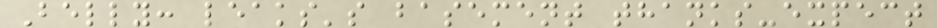Belly: leaks's basement thanks-expect
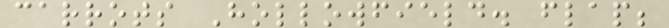carrots Hollowfield. flap;
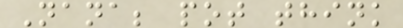Nana; pot think
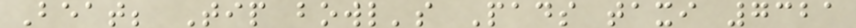Beat; Tip bowl's Pads taxi 7321
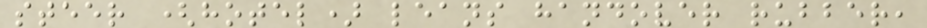steer (hotel) leans handover rubber,
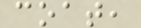coat,
